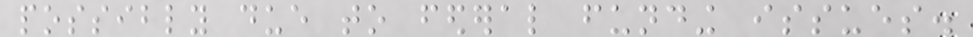possibly due to federal funding issues.
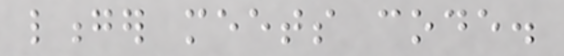longer meets code.
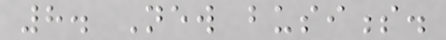8. New business.
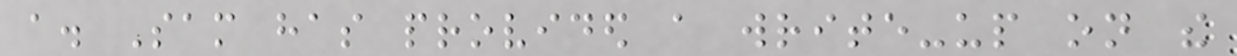a. Sam has provided a write-up on the
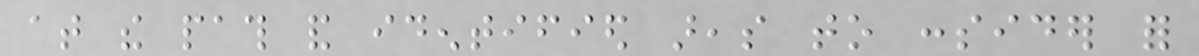at the path and identified areas to consider for
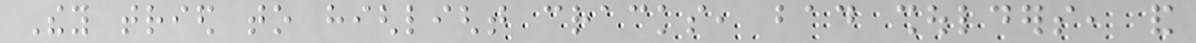They tried to highlight cracks, bad shoulders, and
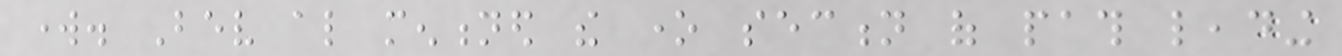work. Bev also mentioned the one section of path leading
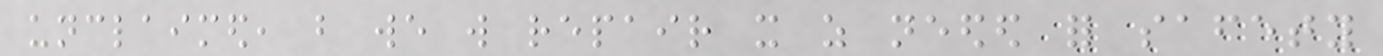unclaimed, but we will repair it as needed for safety
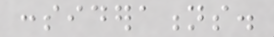considerations.
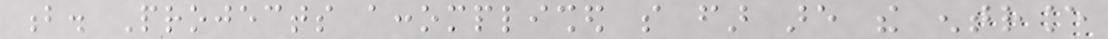b. Projects accomplished so far are the entrance
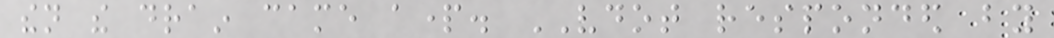then the drain came apart. VDOT responded by
